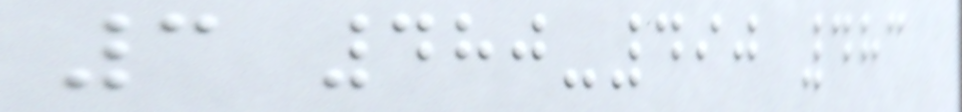3 480-490 483
